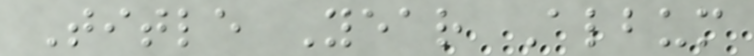Title Year Album
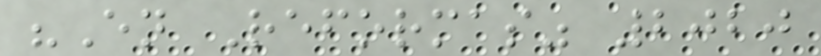"En Reformas" 2020
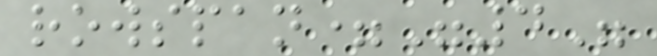rowspan="4"
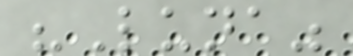"Luna"
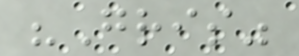"Gris"
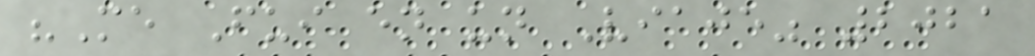"Me Fui en un Viaje" 2021
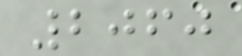2060
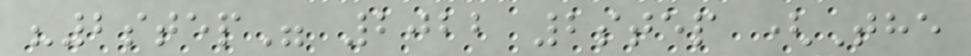"2step" 2022 2step (The
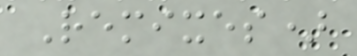Remixes)
